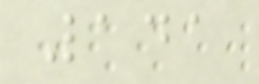141
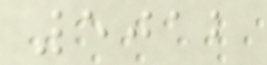5012
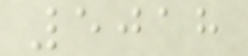5018
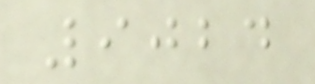9024
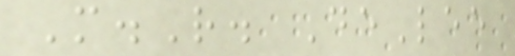M.R. DeLee
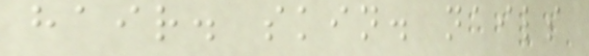hair. skin. nails
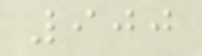900
